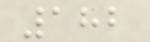182
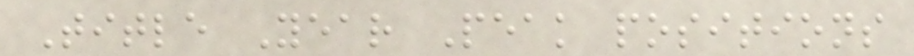Title Year Peak positions
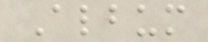Album
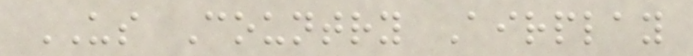US Country Airplay
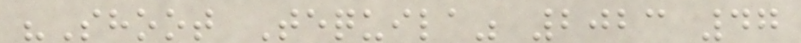"Shoot Tequila" 2023 47
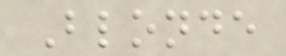Blonde
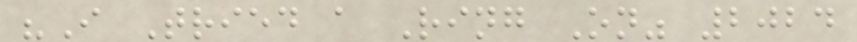"I Tried a Ring On" 2024
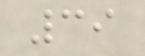39
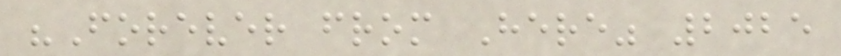"Forever from Here" 2025
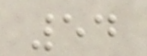54
